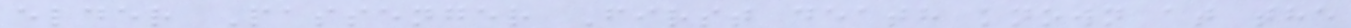elder Passenger First death known at the
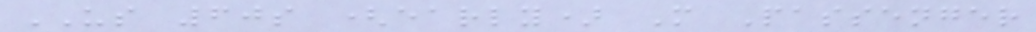US 60s (early) M Passenger
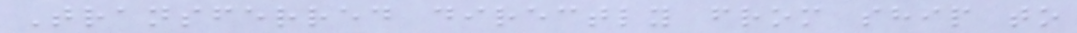Transferred directly from ship to
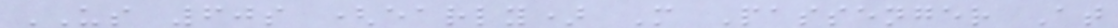US 60s (early) M Passenger At
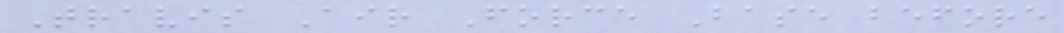Travis Air Force Base before
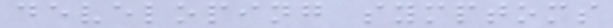developing symptoms
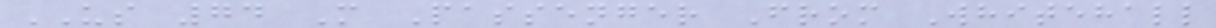US 74 M Passenger From Whitehall
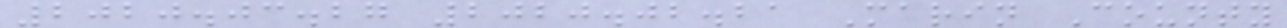2020.03.27 2020.02.21 Marin County
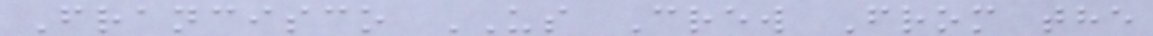Francisco US Crew From the
